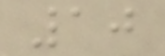10
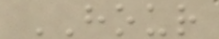HOUR
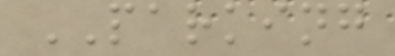PARKING
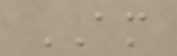AM
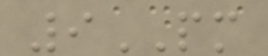9PM
